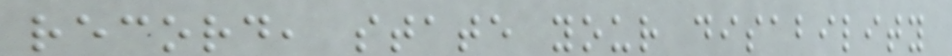record, state your disability
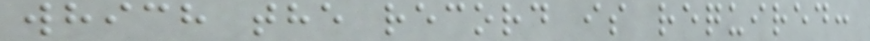which the record is required:
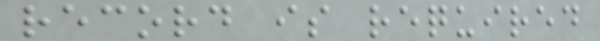record is required
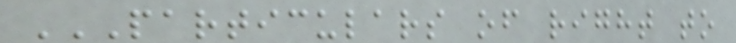PARTICULARS OF RIGHT TO
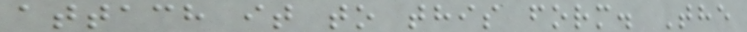attach it to this form. The
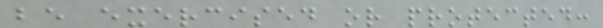be exercised or protected:
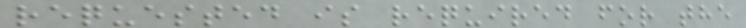requested is required for the
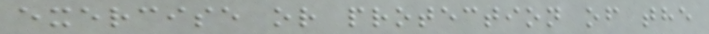exercise or protection of the
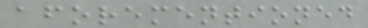aforementioned
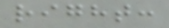right:
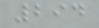294
